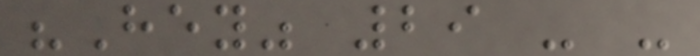"Hey" 29 - -
